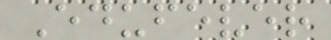Edufever
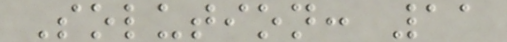Solution: 11
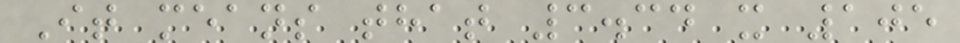It means that 3.34 x 105
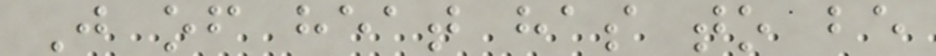J of heat has to be
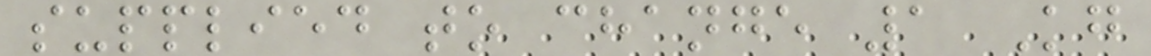supplied to change 1 Kg
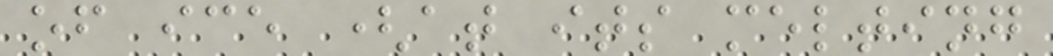of ice (at its melting
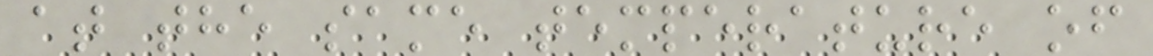at the same temperature of
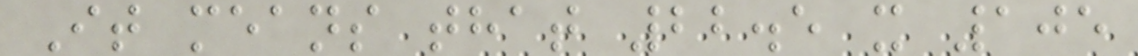It means that 22.5 x 105
